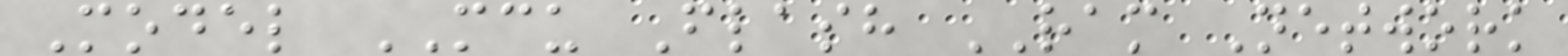Model MCU Flash RAM Network
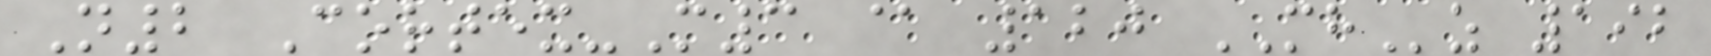N2 Cortex-M3 @ 120 MHz 192
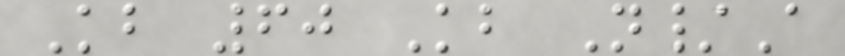Kb 60 Kb N/A
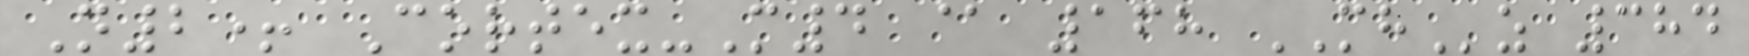N2+ Cortex-M4 @ 168 MHz 384
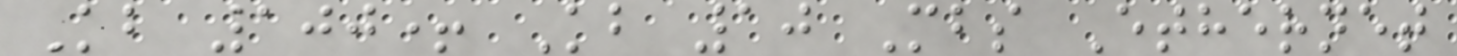Kb 100+ Kb 10 Mbs Ethernet
